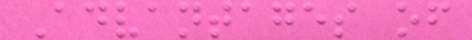Advantages of
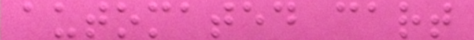automated cart
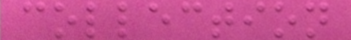collection
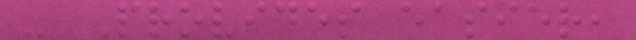- Provides easier,
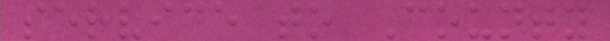service to County
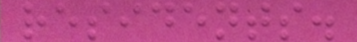residents.
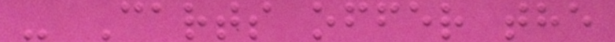- Carts offer the
